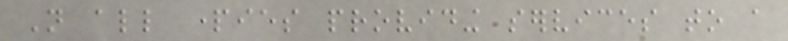Not all parties providing services to a
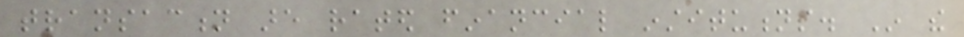transaction are rated financial institutions. In the
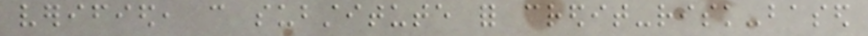verified, can substitute for credit-risk-based
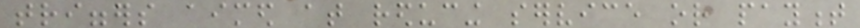triggers aimed at reducing service or payment
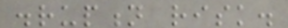disruption risk.
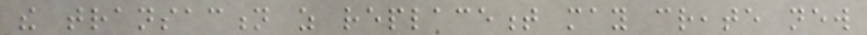the transaction as replacement may create new
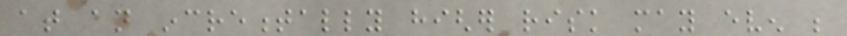at an incrementally higher risk may even be
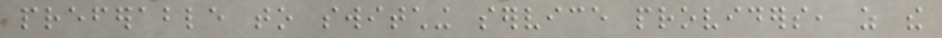preferable to switching service providers, as the
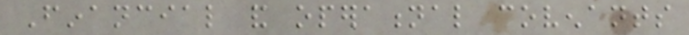Financial and operational covenants
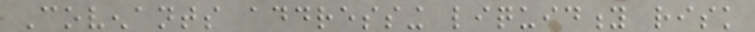Covenants addressing liquidity risk
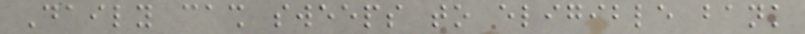Daily cash sweeps to eligible bank
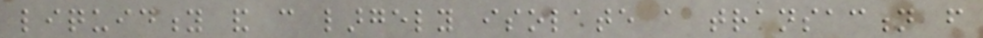liquidity and can largely isolate a transaction from
